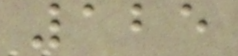125
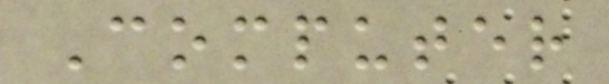Computer
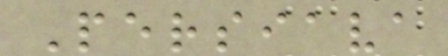Persiava
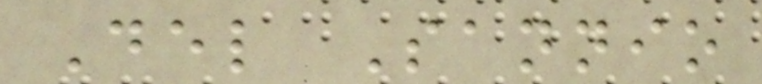Del Sannio
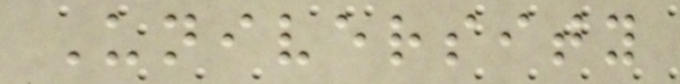University
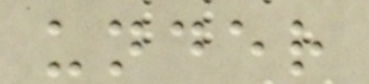under
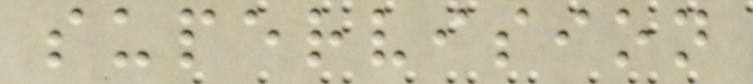supervision
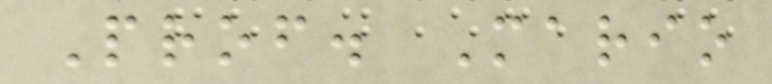Prof. Mario
